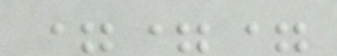===
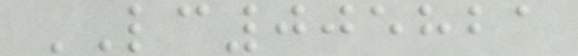LC005821
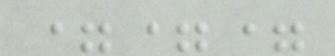===
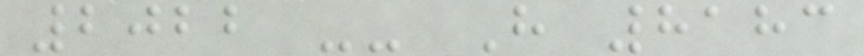2022 -- H 8183
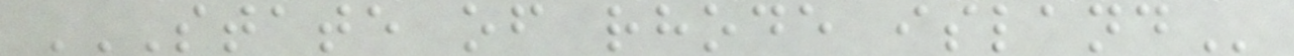STATE OF RHODE ISLAND
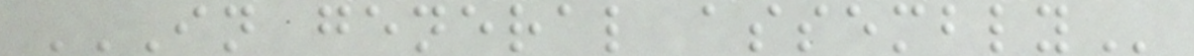IN GENERAL ASSEMBLY
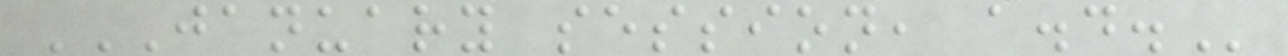JANUARY SESSION, A.D.
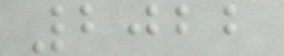2022
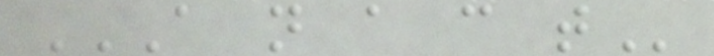A N A C T
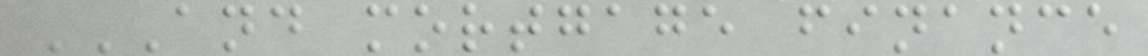AND MORTGAGE FINANCE
